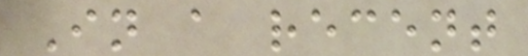In a recent
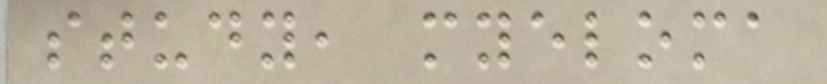study, myeloma
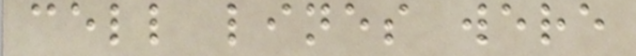cell lines were
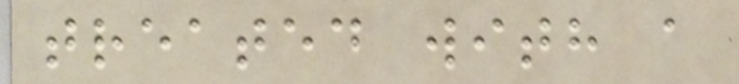treated with a
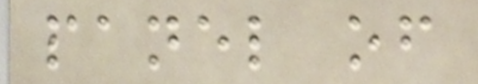panel of
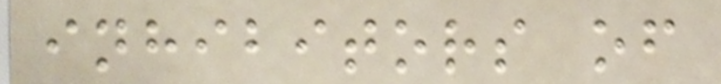inhibitors of
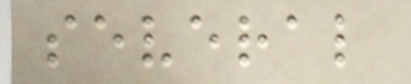several
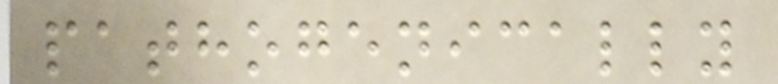pathogenically
